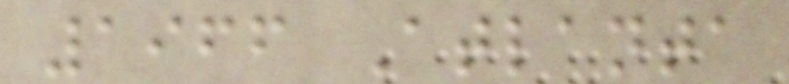1966 Atlanta
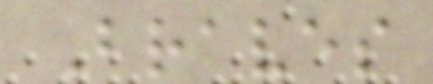Braves
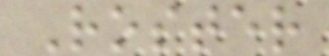Roster
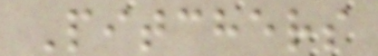Pitchers
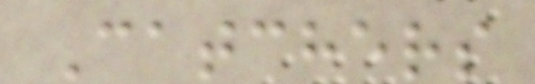Catchers
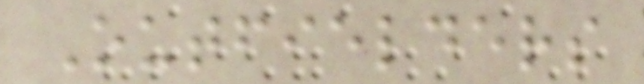Outfielders
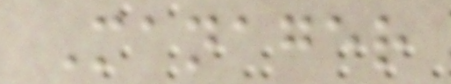Manager
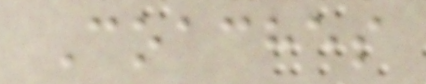Coaches
